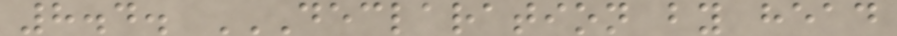8.4. DECLARATION BY HEAD
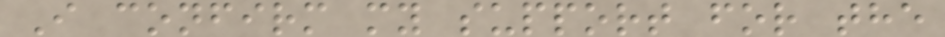I confirm my support for the
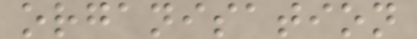organisation
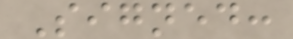Signed:
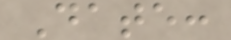Date:
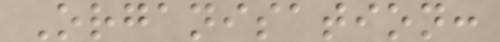Organisation:
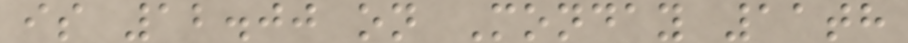is 12.00 on Monday 11th
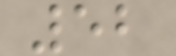52
